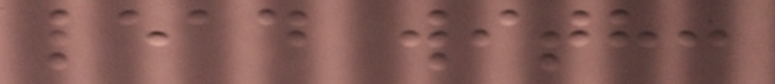lead with:
